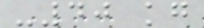-40 kg
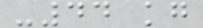-44 kg
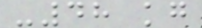-48 kg
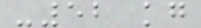-52 kg
